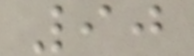90
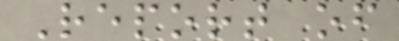Report of
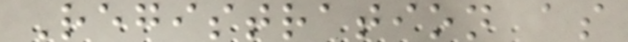Registration as
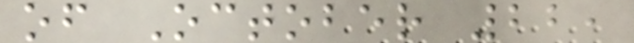of October 22,
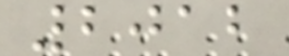2012
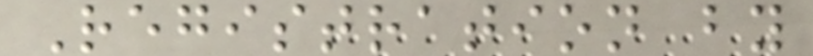Registration by
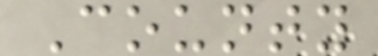County
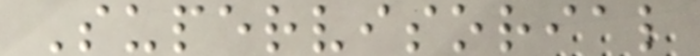Supervisorial
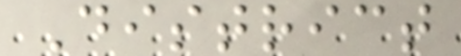District
